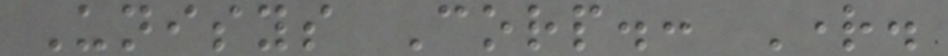Unisys Corp.: Right.
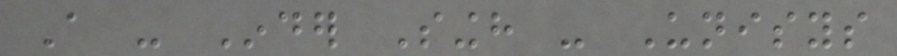A - Inder Singh - Unisys
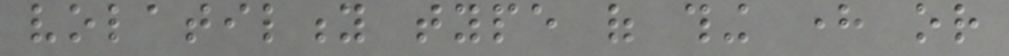volatility type of thing here or
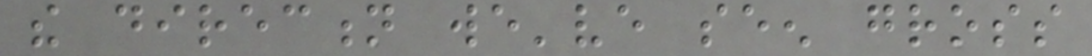the direction we've seen gross
